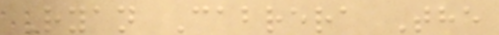Ryan Cabrera The
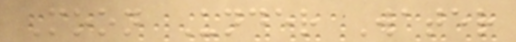Moon Under Water
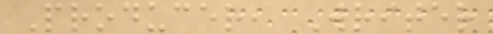Producer, Writer
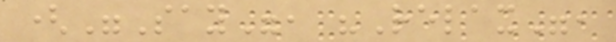("Say", "Relax",
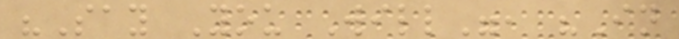"Say You Will", "In
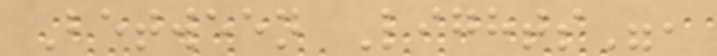Between Lights",
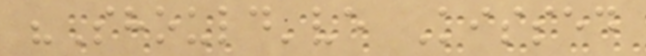"Should've Kissed
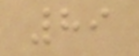89
